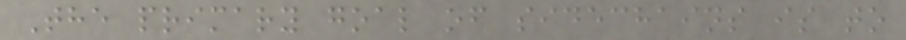The primary goal of sidechains is to
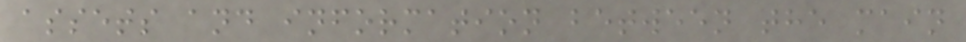assets and information between the main
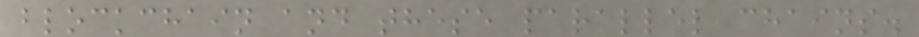blockchain and these parallel chains.
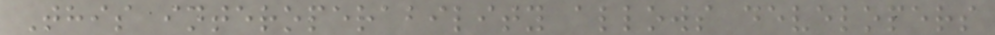This interoperability allows developers
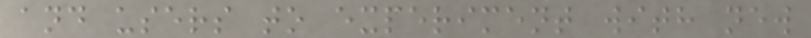and users to experiment with new
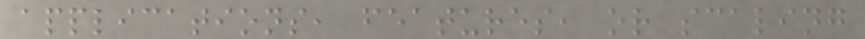applications, features, or scaling
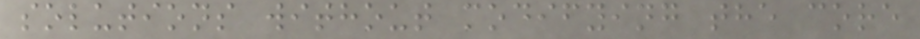solutions without modifying the core
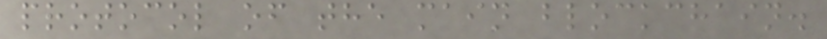protocol of the main blockchain.
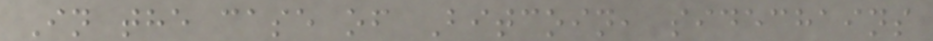In the case of Bitcoin, sidechains
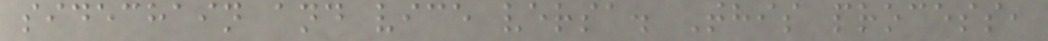sidechain and vice versa. This process,
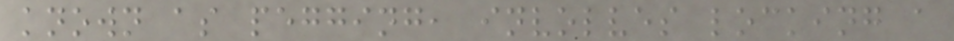known as pegging, involves locking a
